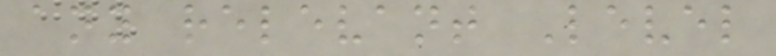any relevant Level
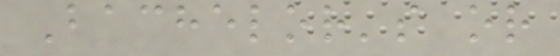Bachelor's or
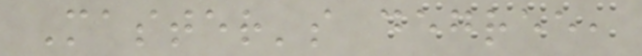Master's degree,
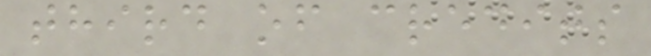third of credits
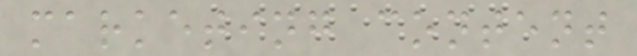marketing content
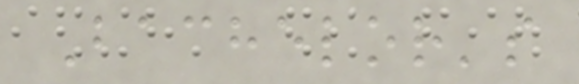Bachelor's
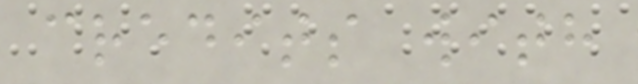credits with
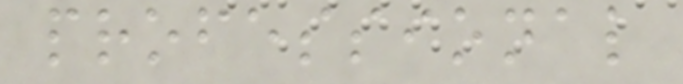professional
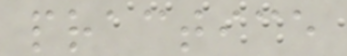practice
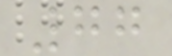77
